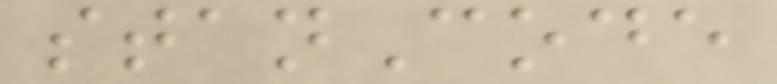stanCode
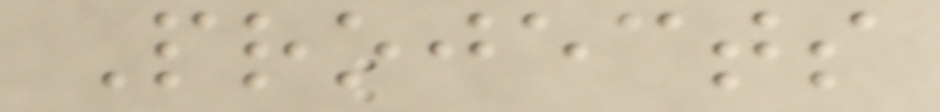Projects
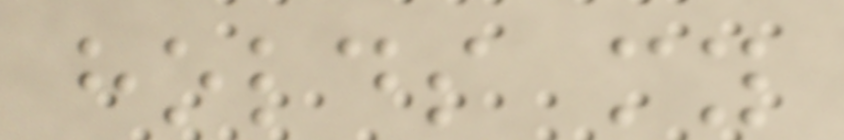holds my
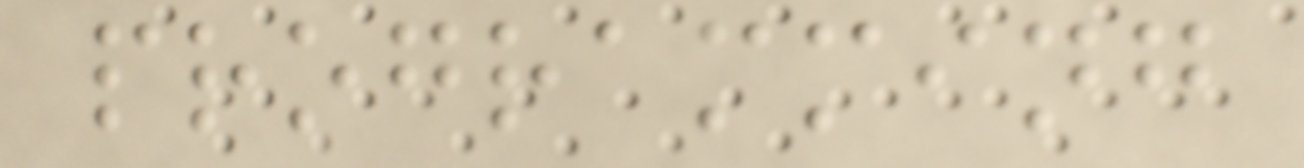programming
